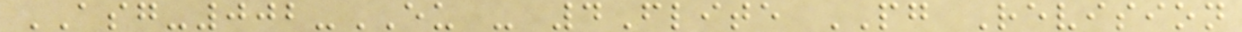ASG-002-EU - 4Flite PG Revision
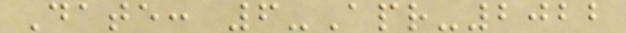Date: 6-Apr-2022
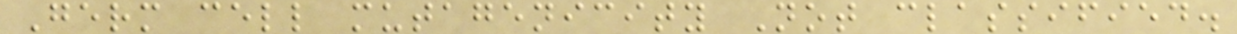Germ cell mutagenicity Not classified.
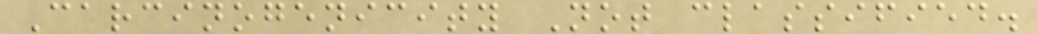Carcinogenicity Not classified.
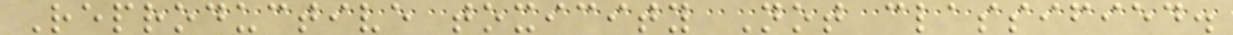Reproductive toxicity Not classified.
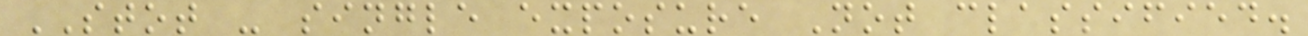STOT - single exposure Not classified.
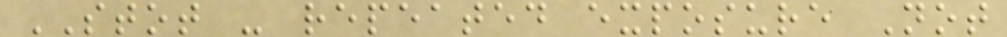STOT - repeated exposure Not
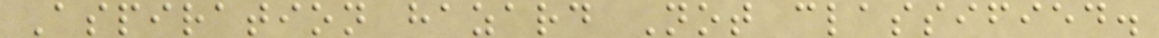Aspiration hazard Not classified.
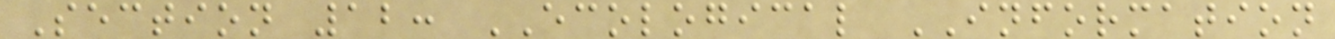Section 12: ECOLOGICAL INFORMATION
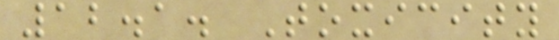12.1. Toxicity
